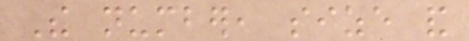The number, size and
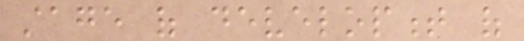stage of development of
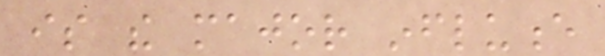is the major influence
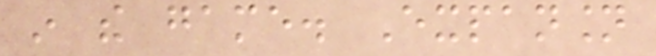in the game. Expansion
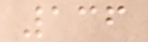136
